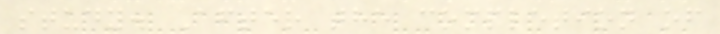study. After the completion of
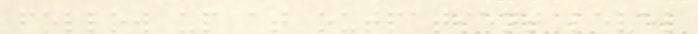follow up at outpatient level
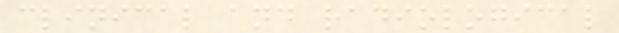clinical and radiological
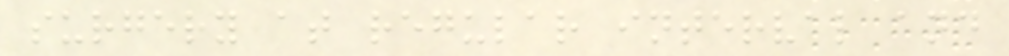surgery at regular interval and
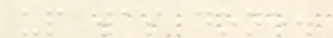up was done.
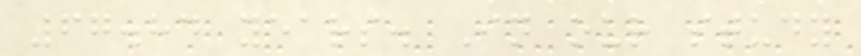67.84 years. In our study
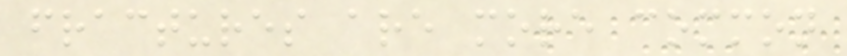fractures are more common
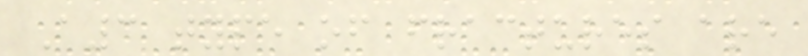A3 type of fractures are
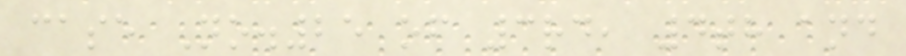case No.25 of 3rd, 4th and
